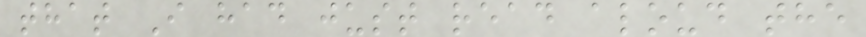that I had just read aloud the
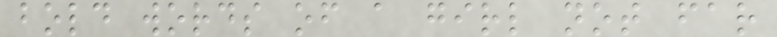bold words of a girl not far
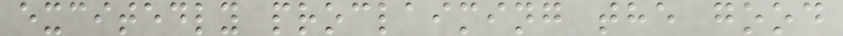excitedly proclaiming the good
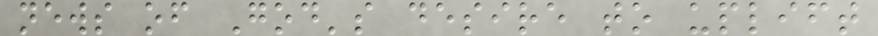news of God's desire to uplift
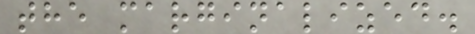the marginalized.
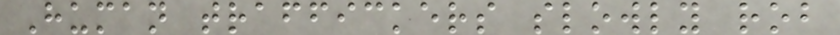Human traffickers slowly rob
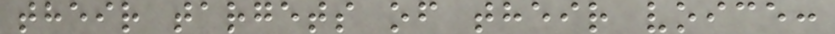their targets of their voice:
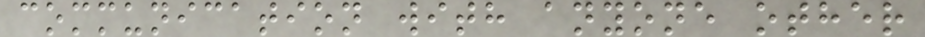communication with anyone other
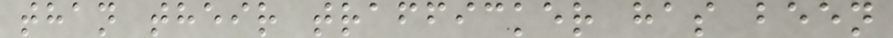than their trafficker has been
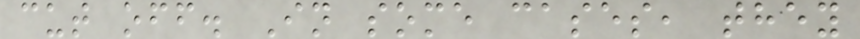cut off. In some cases, they
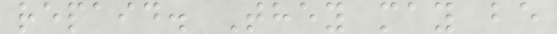repaid. They may be
